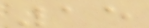15
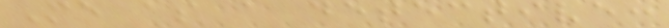Me as a detective:
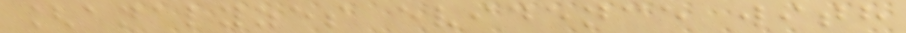[analyzes evidence with
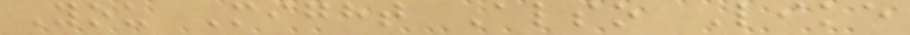You Might Also Like
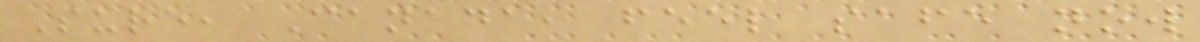Sure, Canada, feel safe now
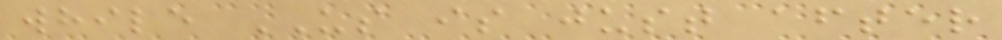while US is just after
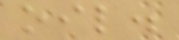oil.
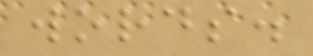words.
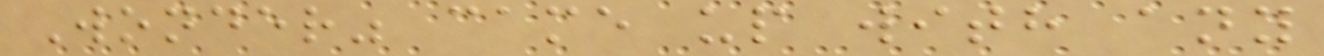Wonder" came up with any
